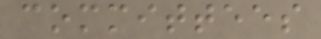committees
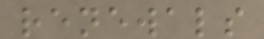renewals
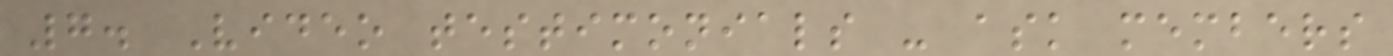7. Video testimonials - ask members
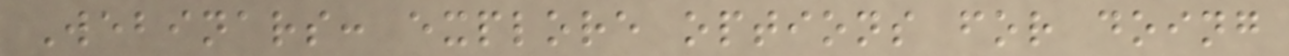Webinars: explore options for doing
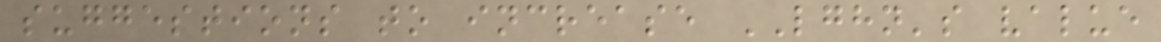suggestions to increase LGHN's value
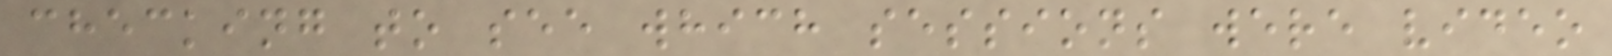checking to see which sessions were video
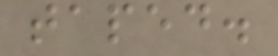taped.
